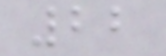22
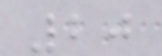20
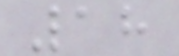18
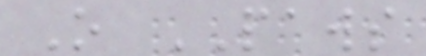O PAWS
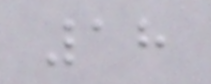18
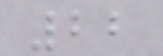22
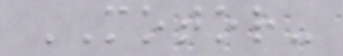MOTOR-
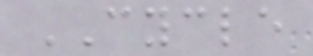CYCLE
